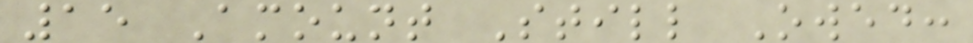15 Amount Still Owed:
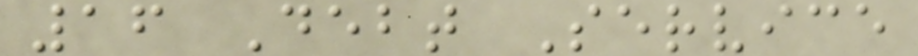16 Debt Service
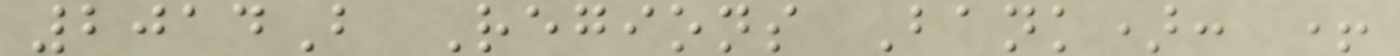2014B Regions Bank): +
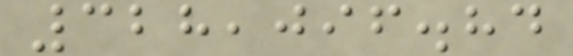328,096.84
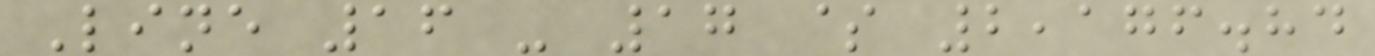Line 16 - 17 $ 2,176.84
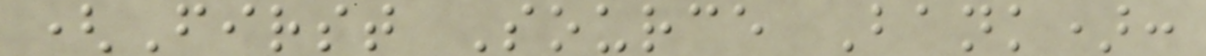(First Source Bank):
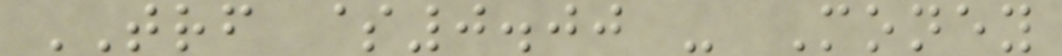TRF $0.00 - Money
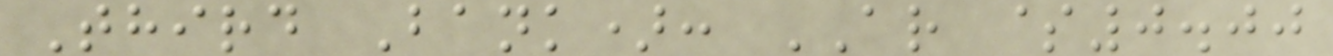Third Bank): AR $0.00
